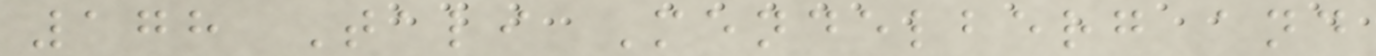178 Tali Mendelberg and
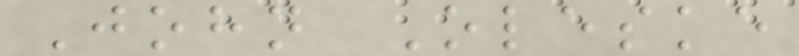John Oleske
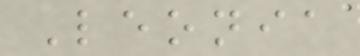Leonia
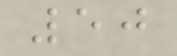50
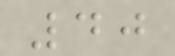40
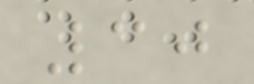30
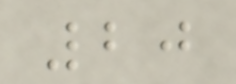20
